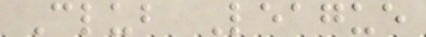Club League
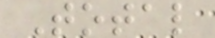Total
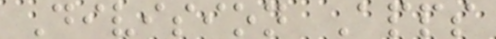Division Apps
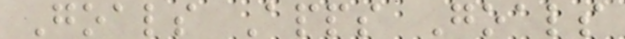Goals Apps Goals
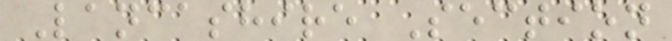Lancashire Section
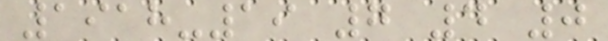1918-19 7 4 0
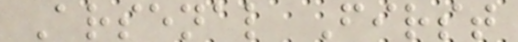Arsenal First
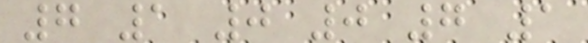7 1 0 0 7 1
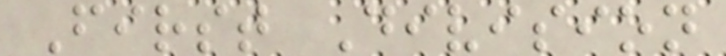First Division
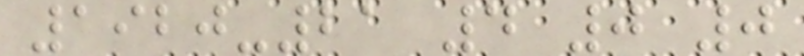1920-21 4 0 0
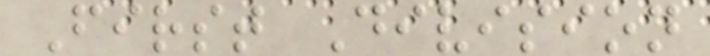First Division
